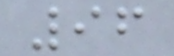96
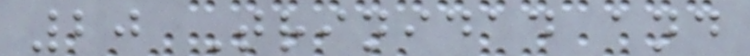20 Trinidad and
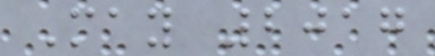May 2017
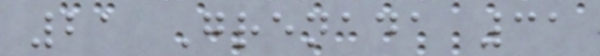21 Grenada 31
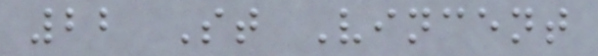22 St Vincent
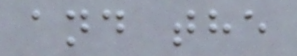and the
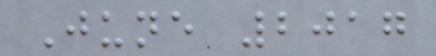June 2017
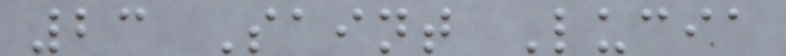23 Saint Lucia
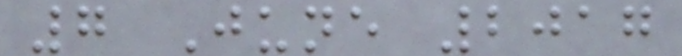7 June 2017
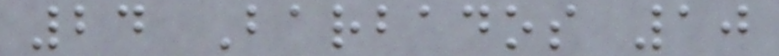24 Barbados 10
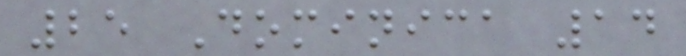25 Dominica 14
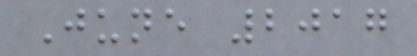June 2017
